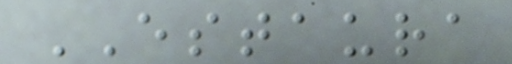ESTAURA
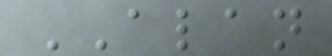ALAN
